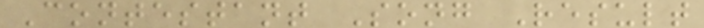Contestant Song Result
